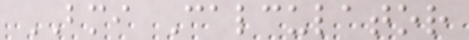BMI Calculator
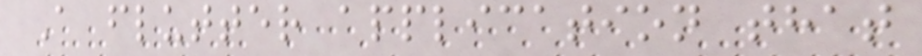A flutter application that
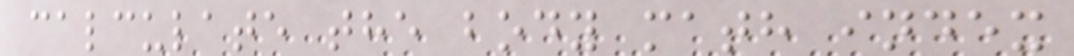calculate the body math index
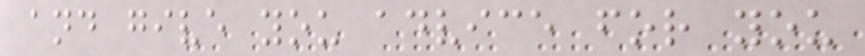and give you advice for you
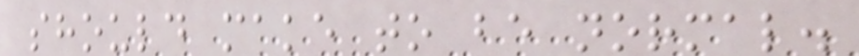should make to be normal.
